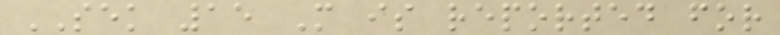SEK 15 M is reported for
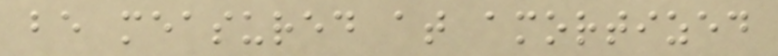be measured at amortized
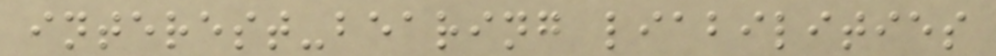interest-bearing liabilities
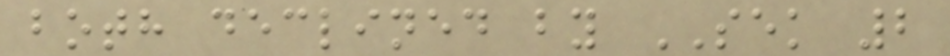both declined by SEK 2
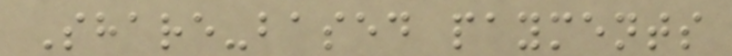Share-based payments
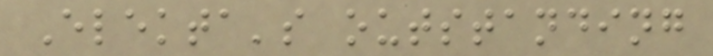Elekta's outstanding
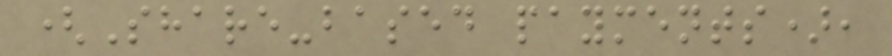(Share-based payments),
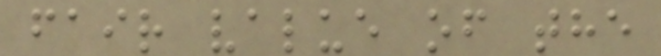fair value of the
